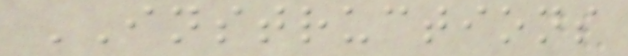INSTRUCTIONS
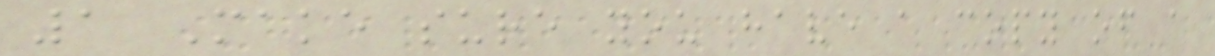1 Make sure you have a copy of a
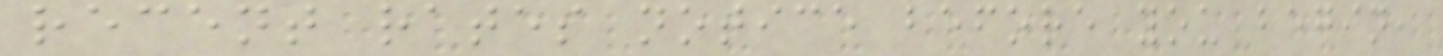recent rates notice before you begin,
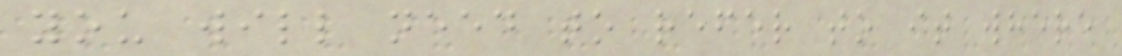you will need to refer to it where
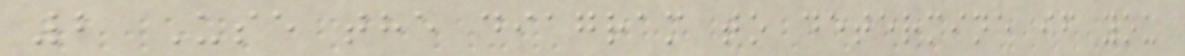2 Use the diagram to determine if you
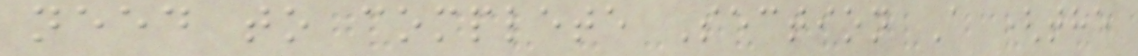need to complete Section A (the
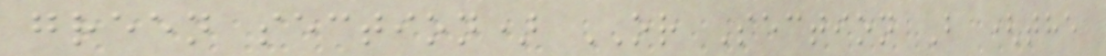green section) OR Section B (the
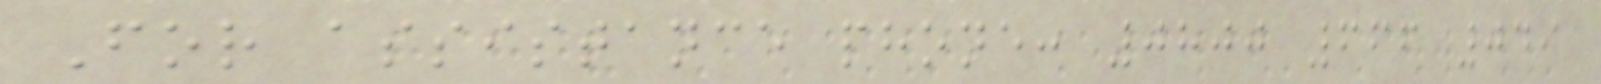For assistance phone: 0800 666 049
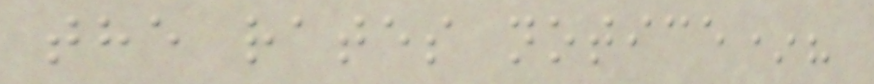the rates notice*?
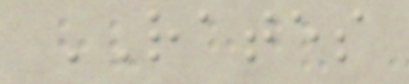RATES
